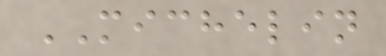MICHELIN
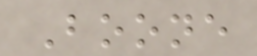Boone
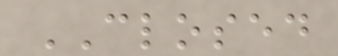CLOSED
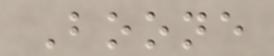Boone
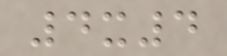4x4
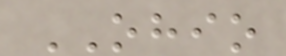OHIO
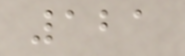121
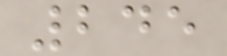245
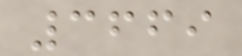3669
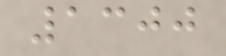1300
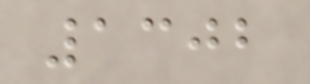1302
